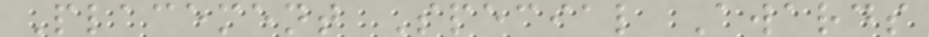Placement Special Awards
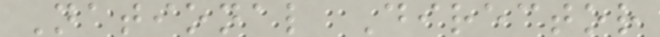National Director
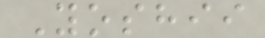Yoshii
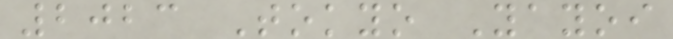2023 Tokyo Yayoi
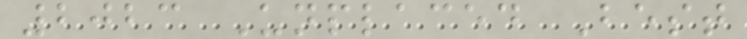2023 Unplaced Best
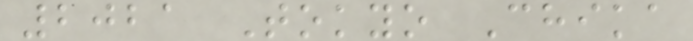2021 Tokyo Chika
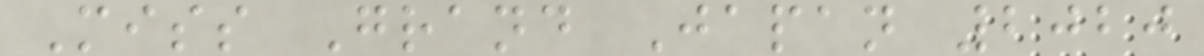Miss Grand Japan 2020
